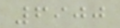6900
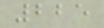225
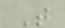T
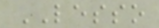LESSO
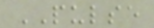PULSE
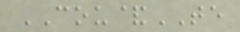COU&TE
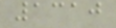1310
